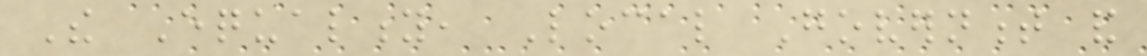The Equality, Local Government and
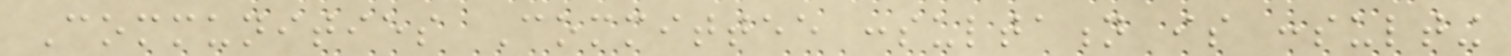Communities Committee consultation is consulting
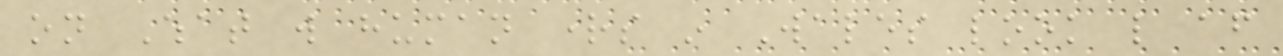on What will human rights in Wales look like after
